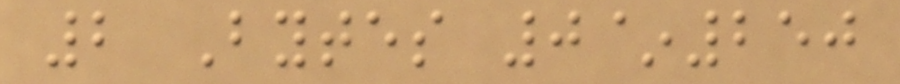2 Bytes 0~250
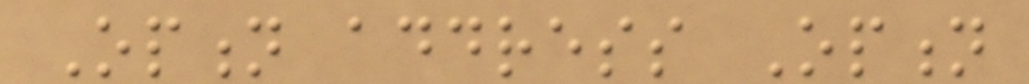Option address Option
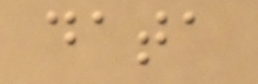data
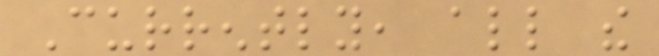Currently, all the
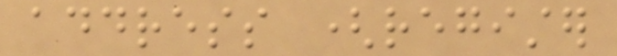address (register
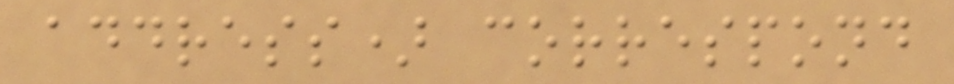address) correspond
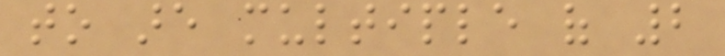to are multiple of 2
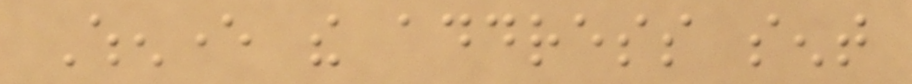Whenever the address sent
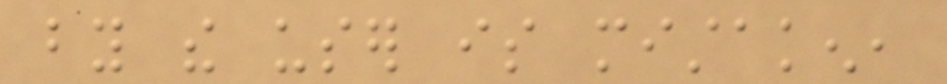by the user is mistaken,
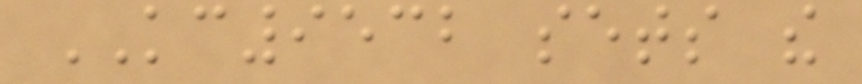KC9532 sets the
